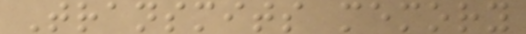Transmits memory
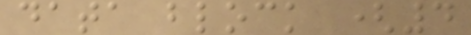data block (4
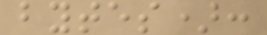bytes):
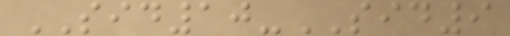SID10-SID9
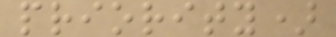priority)
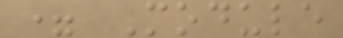= Module
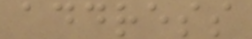address
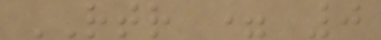RTR = 0
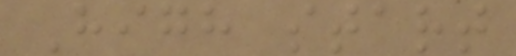High start
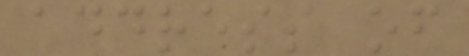address of
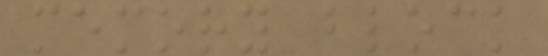memory block
